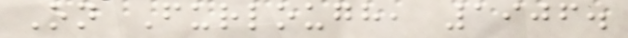On Furlough, 1906.
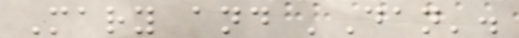Mary and 'Dan'.
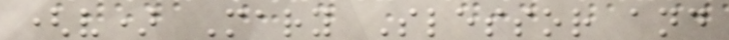(v) Mary Slessor and
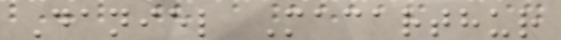Daniel Macarthur
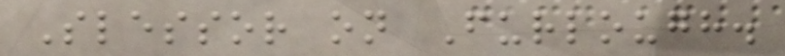Slessor on Furlough.
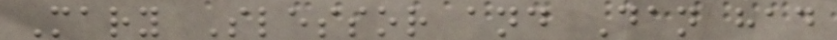Mary Slessor and Dan had
